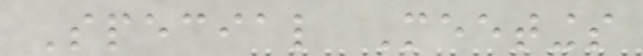Special Meetings
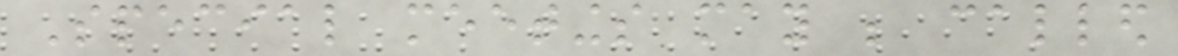Special meetings may be called
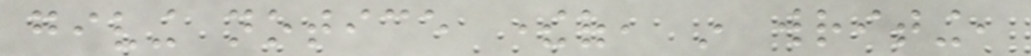giving notice thereof, in writing,
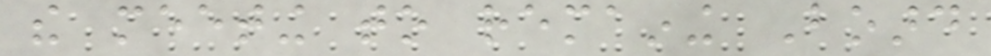the meeting to remaining Board
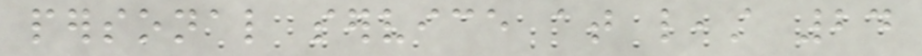personal service at least 24
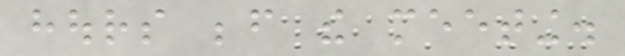hours before the meeting.
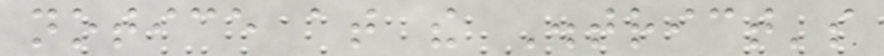notice at the District's
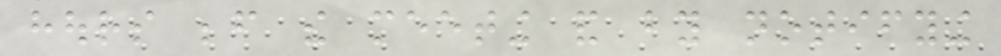hours before the meeting and by notifying
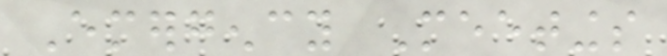Emergency Meetings
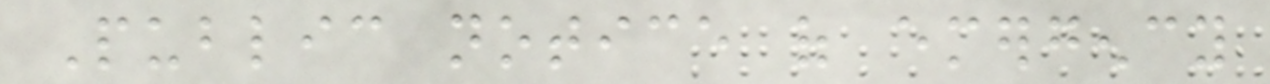Public notice of emergency
